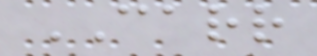CARR
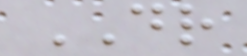DR
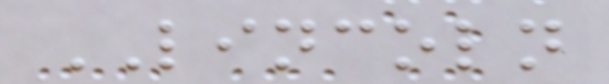LINCOLN
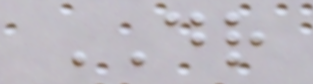DR
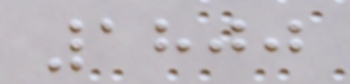1800
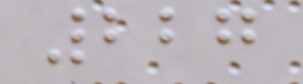227
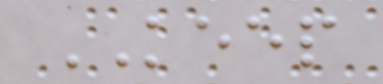KEEP
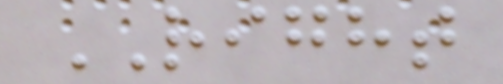RIGHT
